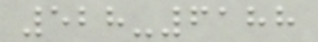528-6188
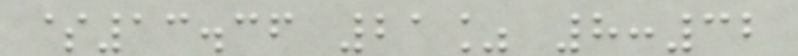$13.36 21% 8:32
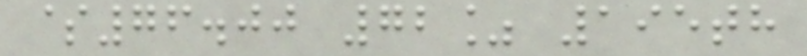$76.00 72% 195th
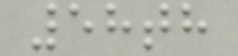58th
